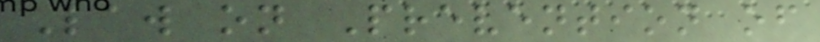Law on Prevention of
